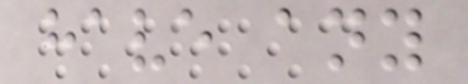have any
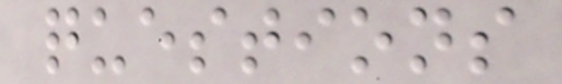questions
